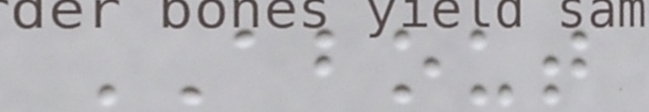ABOUT
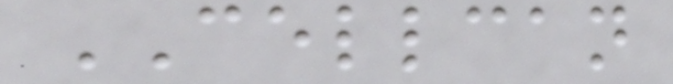CELLCAN
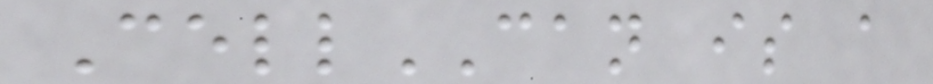CellCAN is a
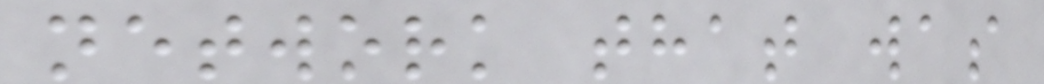network that was
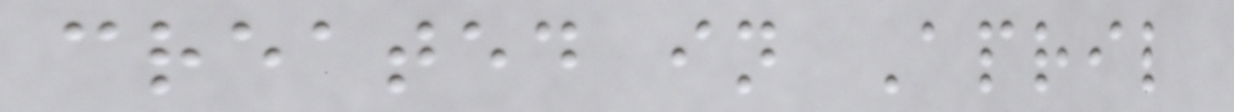created in April
